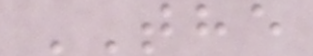THE
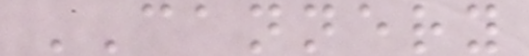CANNERY
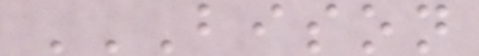BISON
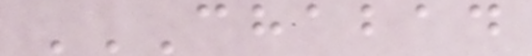CHABAD
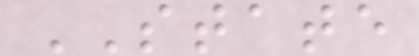STATE
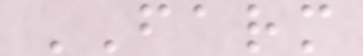FARM
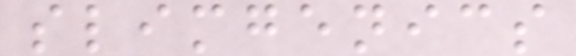slimgenics
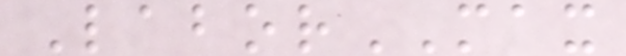LaborMAX
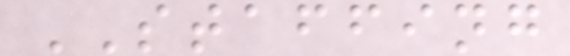STAFFING
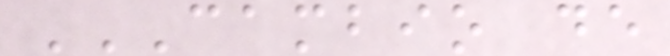CAMBIO DE
